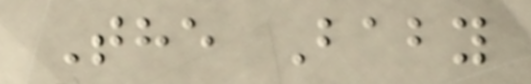The Baby
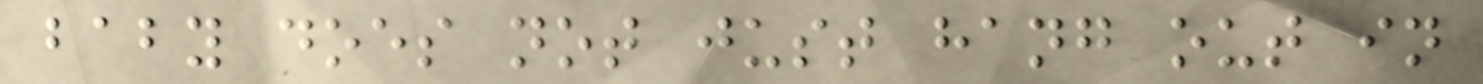baby does not just hang out in
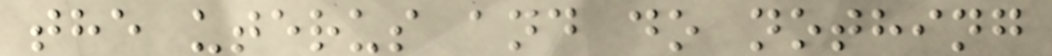the uterus and do nothing
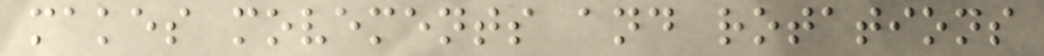makes movements and rotations
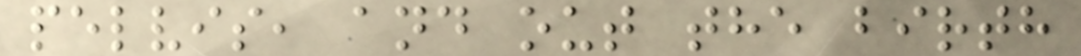pelvis, and out the birth
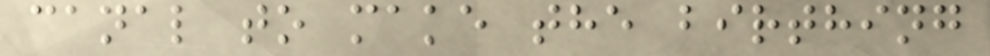canal to make the birthing
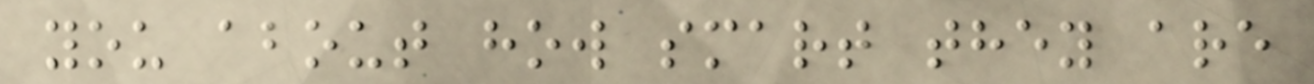you about how smart they are
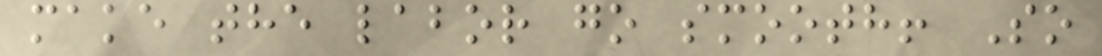make the labor go smooth! So
